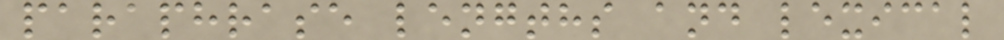paraphrase lengths and lexical
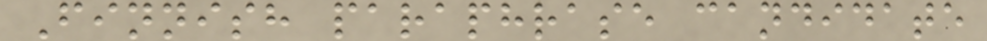Finnish paraphrase candidate
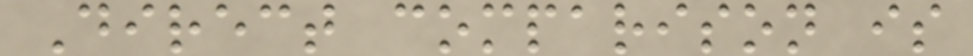Direct comparison is
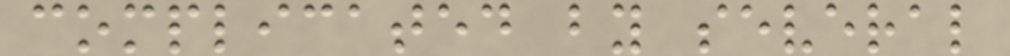complicated by several
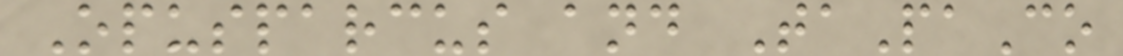Opusparcus and TaPaCo
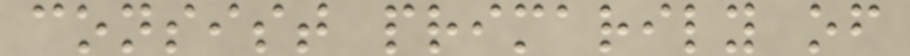consist primarily of
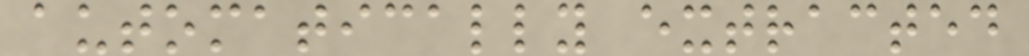automatically extracted
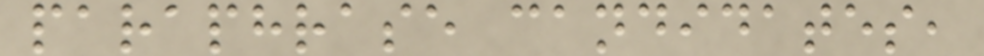paraphrase candidates,
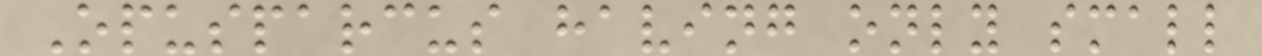Opusparcus having only small
